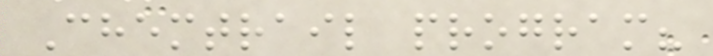Chemtrail program?
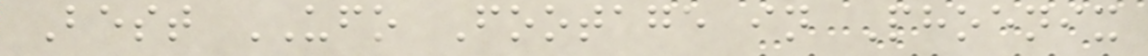Best UFO Footage in Phoenix
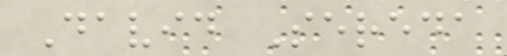David Sereda
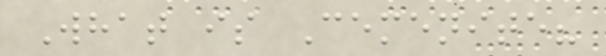What is Cemenite?
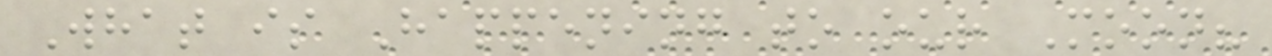What is Happening to our Moon?
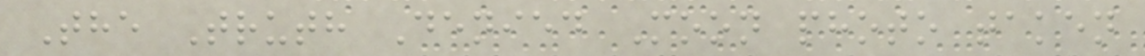The Truth Denied Moon photo taken
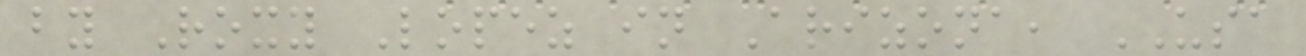by Roxy Lopez in Arizona, USA
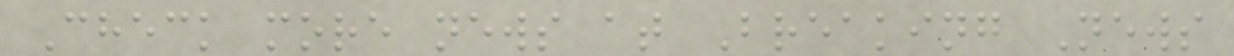Check more news at Breaking News
